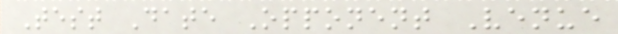Test Date Opponent Venue
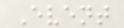Event
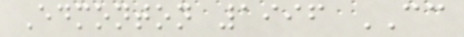Edmonton 1996 CC
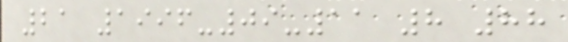21 1996-09-11 8 88
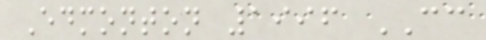Edmonton 1996 CC
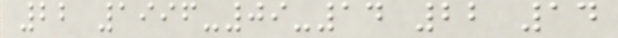22 1996-09-14 22 14
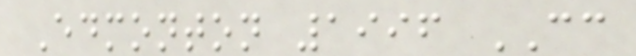Edmonton 1996 CC
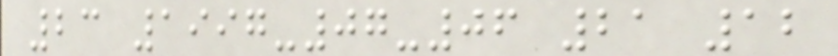23 1997-07-06 21 12
